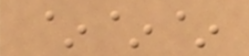~~~
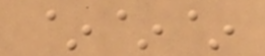~~~
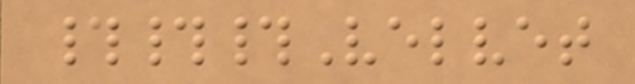###Velvet
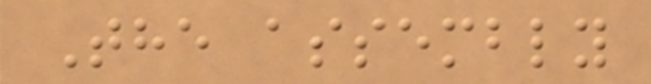The assembly
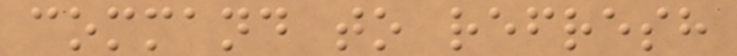command to refresh
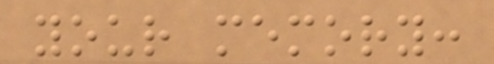your memory:
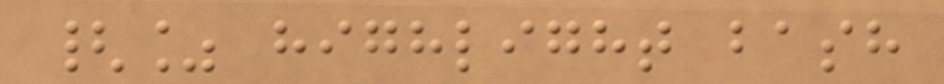{% highlight bash
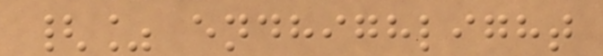{% endhighlight
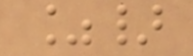%}
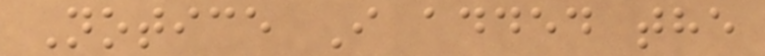Notice I added the
